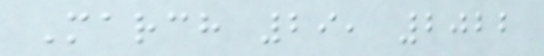March 29, 2022
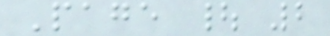Page | 2
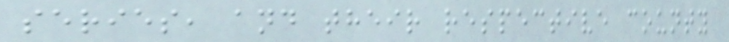series, and their respective county
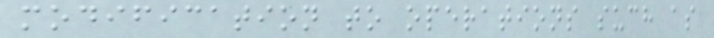modification to operations such as
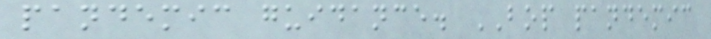pandemic guidance. BOP pandemic
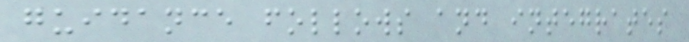guidance follows and integrates
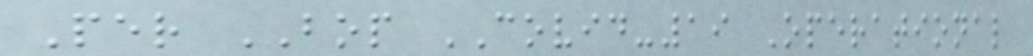Per BOP COVID-19 Operational
